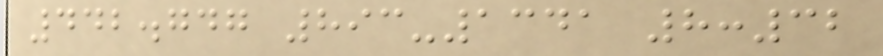442.747 893-1341 8:32
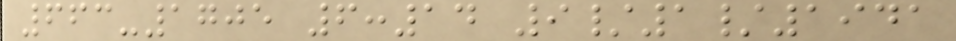663-1705 6:14 9/1/1941
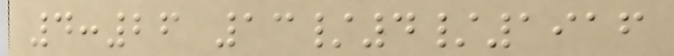4:26 13/4/1916
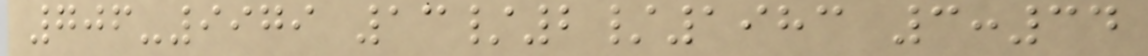706-9979 13/2/1983 3:34
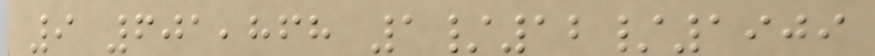9 601,868 1/12/1909
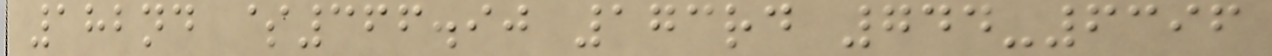182nd $366.90 173rd 744-6396
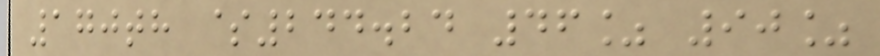170th $244.24 46% 90%
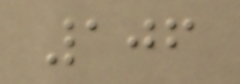106
